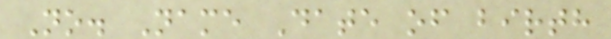No. Name Date of birth
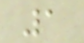1
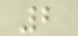2
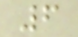6
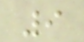9
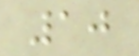10
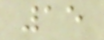15
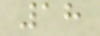18
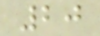20
